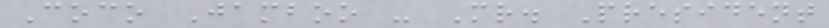Coco Jamboo - Mr. President
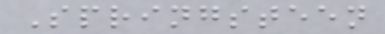Springsteen
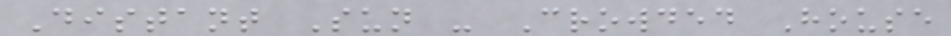Distant Sun - Crowded House
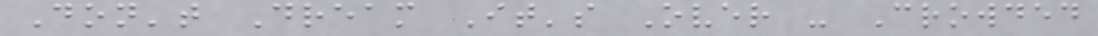Don't Dream It's Over - Crowded
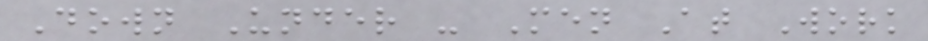Down Under - Men At Work
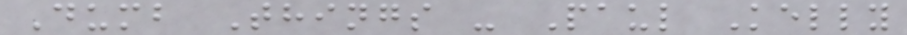Dumb Things - Paul Kelly
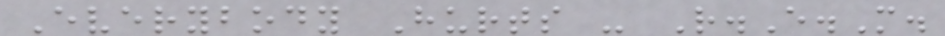Everybody Hurts - R.E.M.
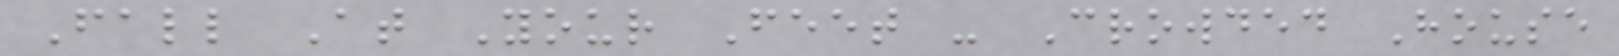Fall At Your Feet - Crowded House
